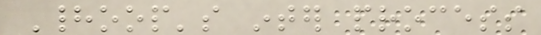Hadoop's inter process
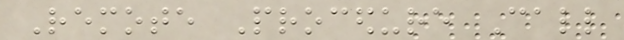Remote Procedure Call
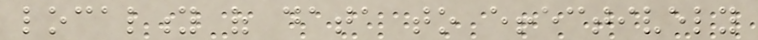locality of data to effectively
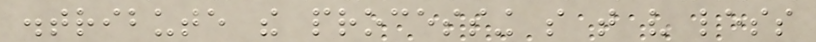distribute the processing so that very less
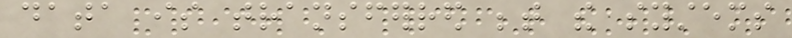data is transferred between the systems
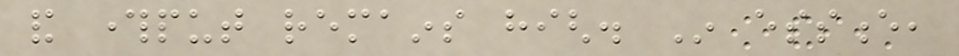and throughput remains high. In essence,
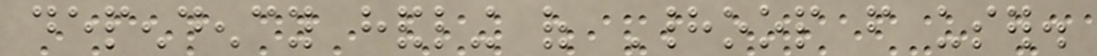dependency handling of Hadoop from user.
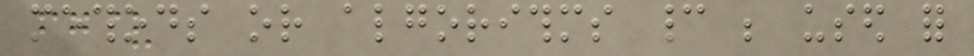methods or algorithms cannot be used for
